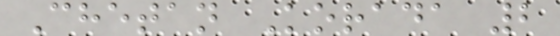Chetan Korada 2
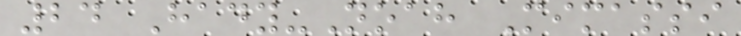24 Hady-Noah Mimassi
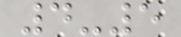4-5
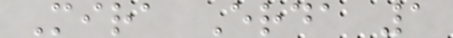Mira Erda 1
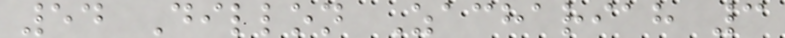54 Dillon Zachariah 3
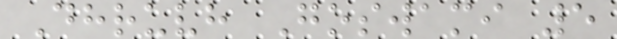Dhruvh Goswami 5
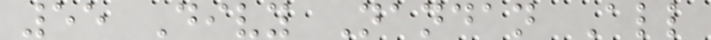55 Divy Nandan All
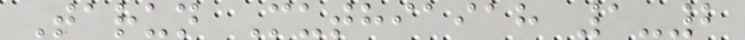Tarun Muthiaiah 1-2
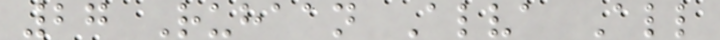27 Ruhaan Alva All
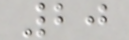20
